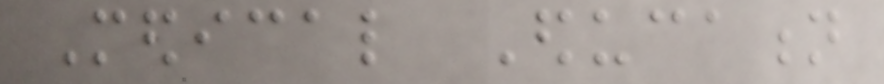Medical Education
